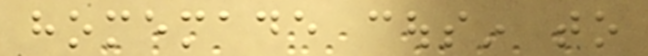homemade cousin to
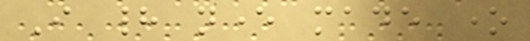I had never made one
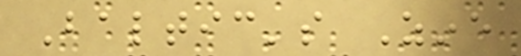Baltic's Zine
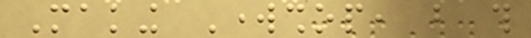Making Workshop, but this
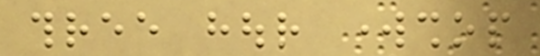three hour workshop
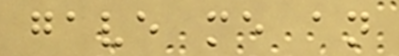gave me an
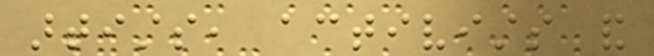artists, activists and
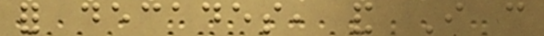for decades, and I can
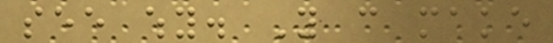see why. You can make
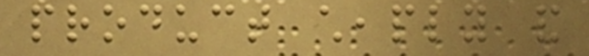product cheaply and
